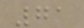71
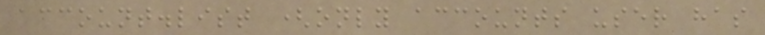account.list (only accounts user has
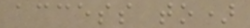access to)
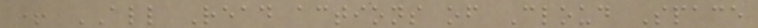+ ALL Read actions of Cloud Space
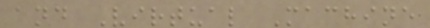and Virtual Machine
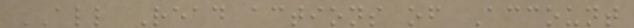ALL Read actions of Account
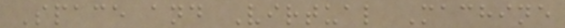Space and Virtual Machine
